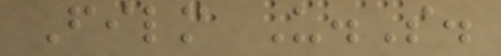Film U.S.
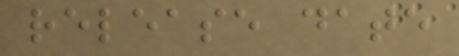release date
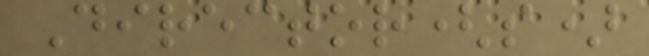Director(s)
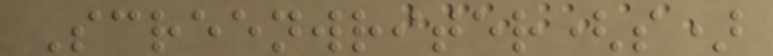Screenwriter(s)
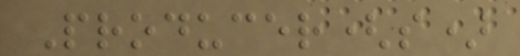Producer(s)
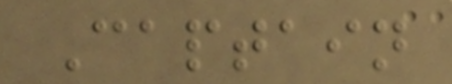Captain
